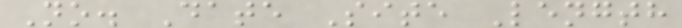No. Date Site Length
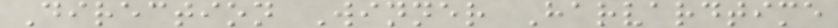Direction Winner Harvardtime
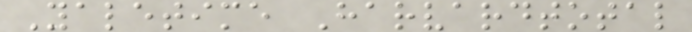Yaletime Harvardtotal
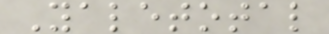Yaletotal
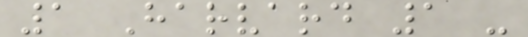1 Harvard 1 -
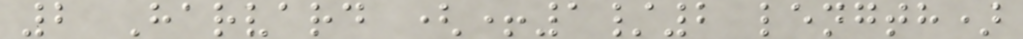2 Harvard (+1/2 length)
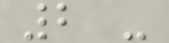2 -
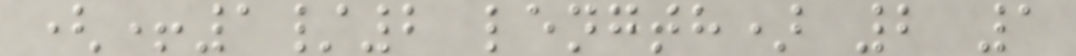(+1/2 length) 2 1
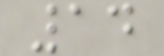14
